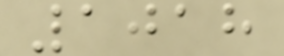1018
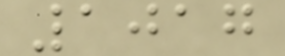1017
